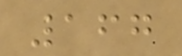167
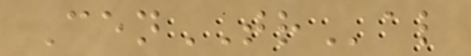CenTRal
